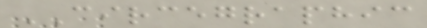CIRCEGRAPHIC
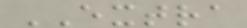EXTRA
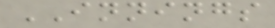INNINGS
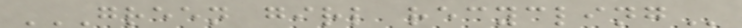GREEN GIRL RECYCLING
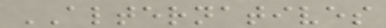ALTERNATIVES
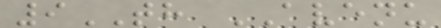9TH AVENU
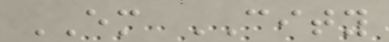EM CITY
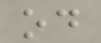od
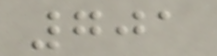701
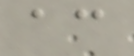ac
